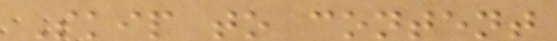Skip to content
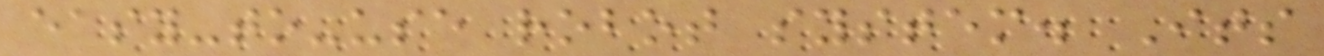easy-to-use robot system. Its
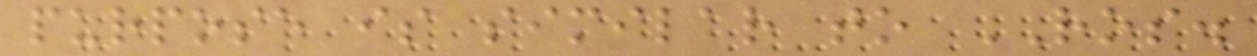purpose is similar to ROS.
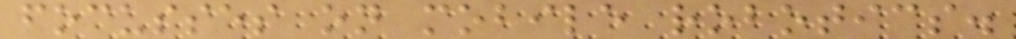focusses on mobile robotics.
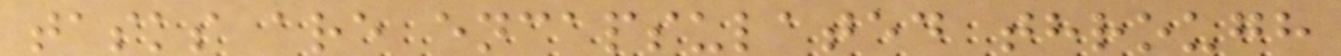tasks are encapsulated through
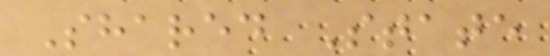Shared State
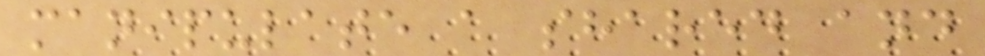manipulate a shared and
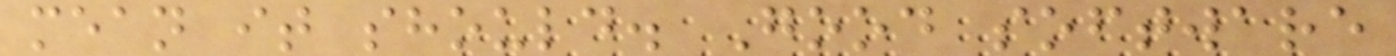mean it should. Good software
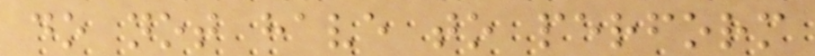do not have to perform
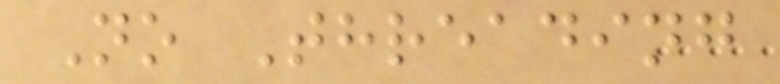No Threading
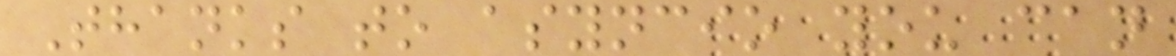Thanks to asyncio you can
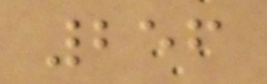256
